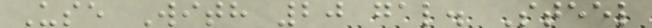Use With 20 gal. Steel
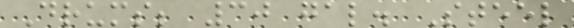Drums; 30 gal. Steel
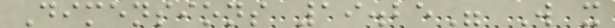Dimensions 19.25" W x
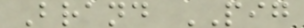Brand PIG
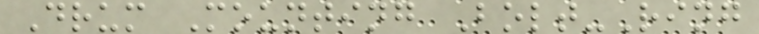Drum Mounting Bolt-Ring
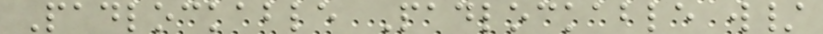Padlockable Padlockable w/
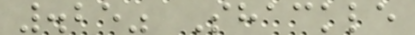.25" Shackle
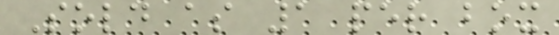Sold as 1 per box
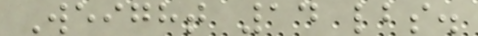Weight 14 lbs.
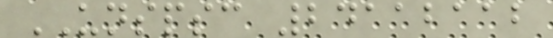UNSPSC 24112112
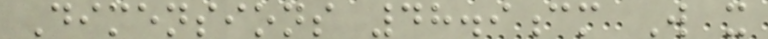Dimensions 48.9cm W x
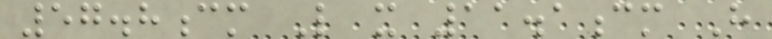57.8cm L x 11.1cm H
